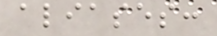aliases:
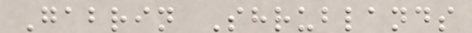Gabrin Shrublands
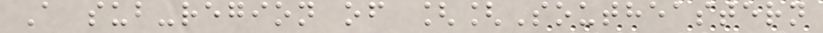A sub-region of [[Southeastern
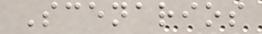Scenarios
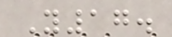Y17.
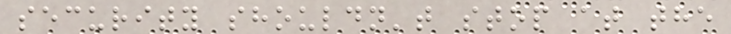security shouldn't stop at the
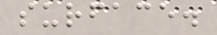surface.
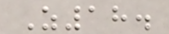Z18.
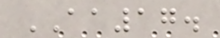AA17.
